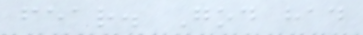fear. God had
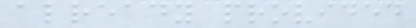already provided
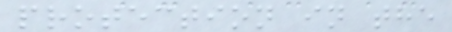protection in the
